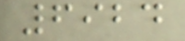6924
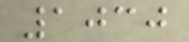1030
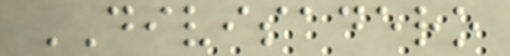DIVISADERO
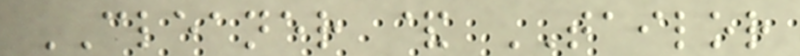CLEANER & TAILOR
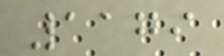1179
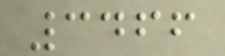3466
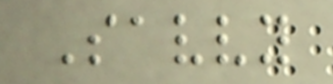Savvy
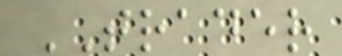TRADER
